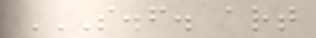S.F. ART
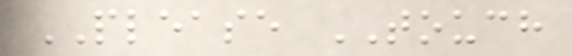PLEASE TOUCH
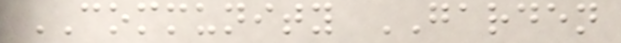COMMUNITY GARDEN
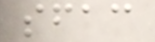sfac
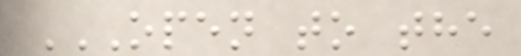OPEN TO THE
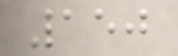150
